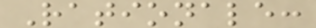Rationale:
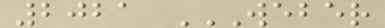2021 WEBER
